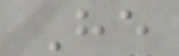He
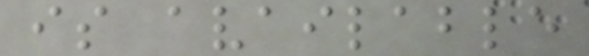is available
